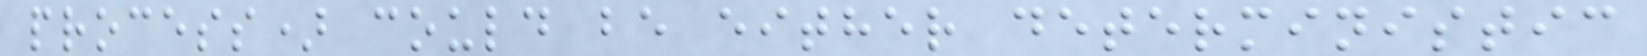process) could be either deterministic
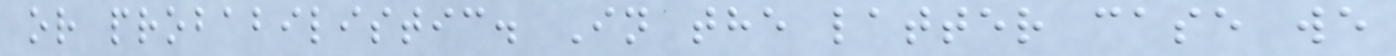or probabilistic. In the latter case we
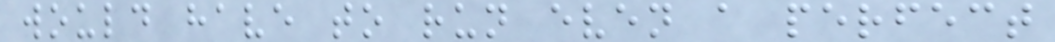would have to run even a perfect
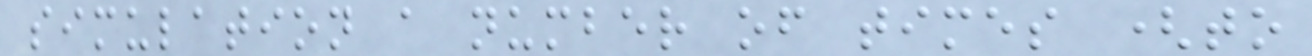simulation a number of times (to
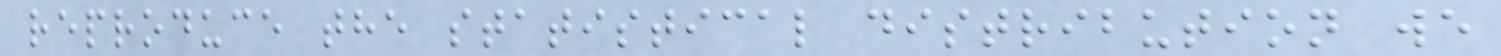reproduce the statistical distribution we
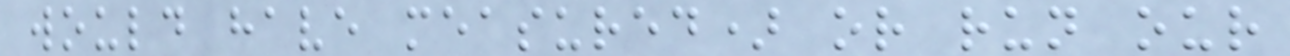would have measured) or run our
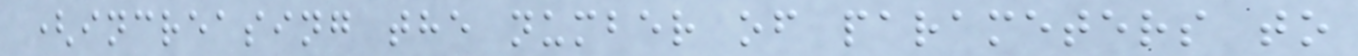(increasing the number of parameters to
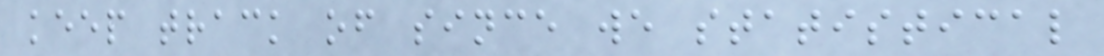keep track of since we statistical
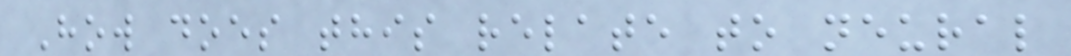How does this relate to neural
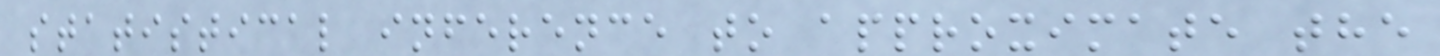statistical inference to approximate the
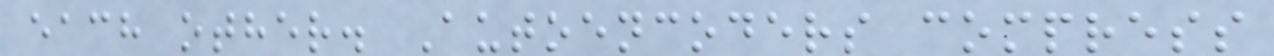each other. Autoencoders compress
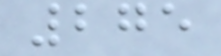275
